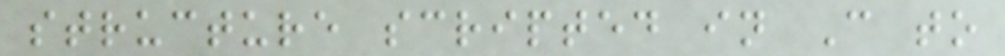structure scripted in C to
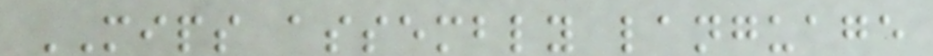MIPS assembly language
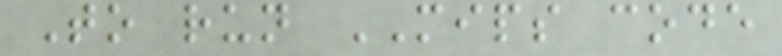To run MIPS code
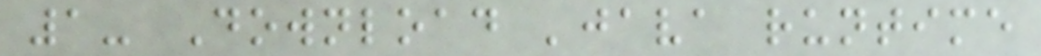1- Download 'java runtime
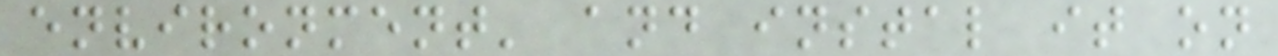environment' and instal it on
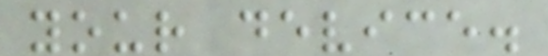your device.
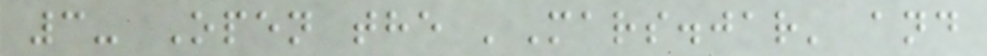3- Open the 'Mars.jar' and
